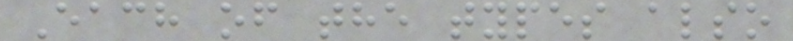Each of the types also
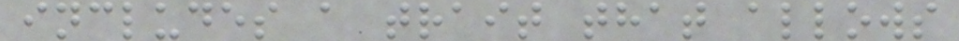includes a trait that allows
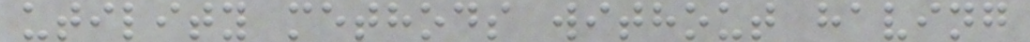utility methods without having
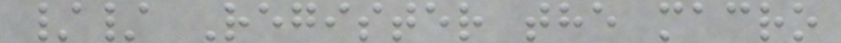// Register the macro
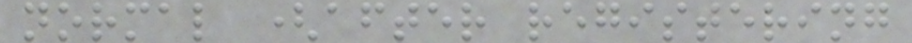normal (after registering
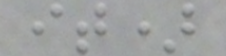it)
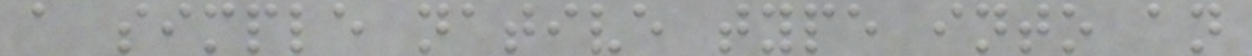a simple native type into an
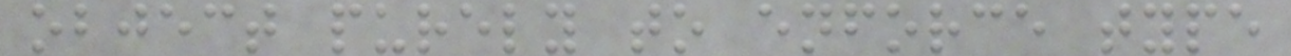object purely to enforce type
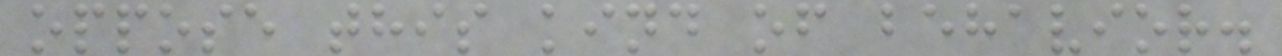oppose this kind of behavior.
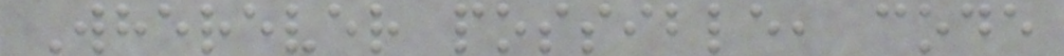Wherever possible, code
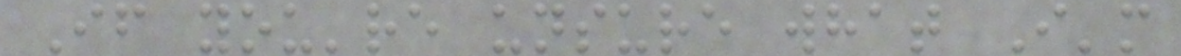If you're unsure what I'm
